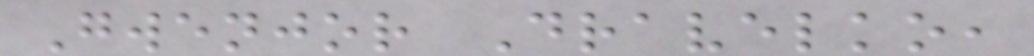Gwenjor Dravelko,
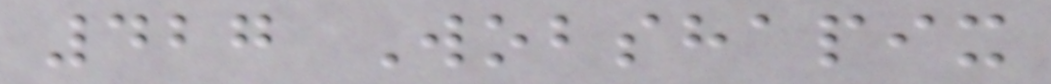427 Wobshapix
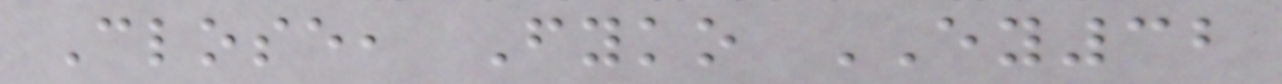Close, Fyko EY32
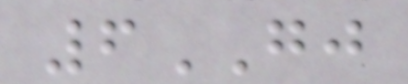6GJ
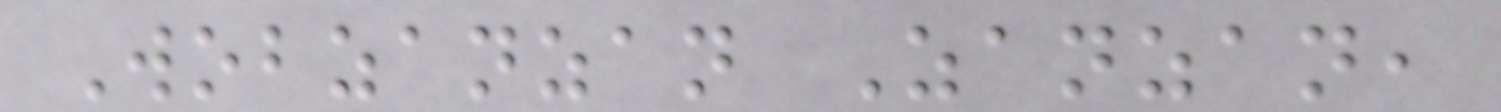Wobzanzan Zanzan,
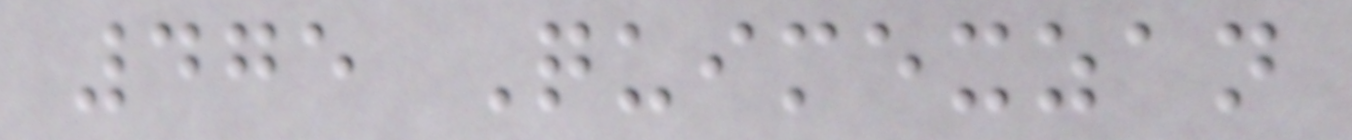475 Quimexzan
